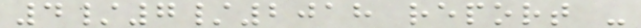4/7/2018 report -
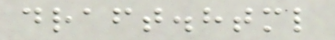draft.html
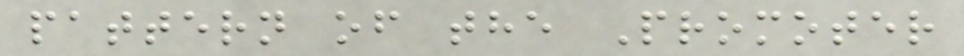pattern of the Promoter
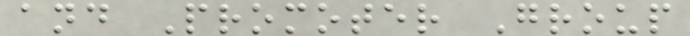and Promoter Group
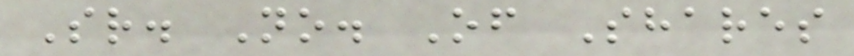Sr. No. Of Shares
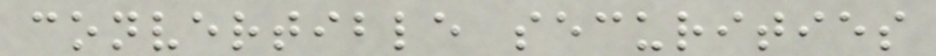convertible securities
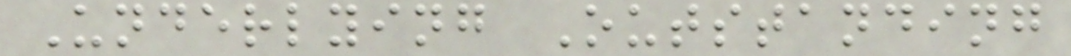Underlying Outstanding
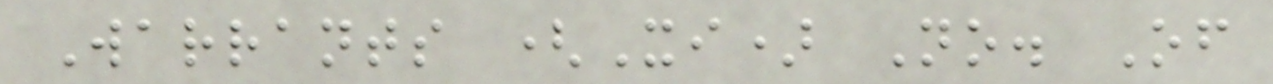Warrants (Xi) No. Of
